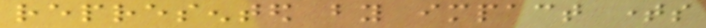represented by impact times
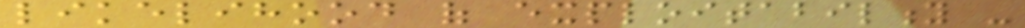likelihood of exploitability -
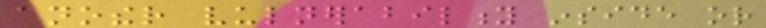another vulnerability inside or
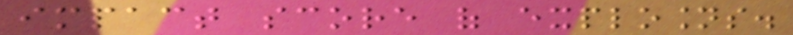impact score of explosions.
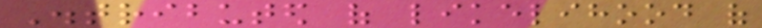Distributed of likelihood of
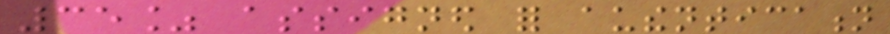35% assigned for authentication
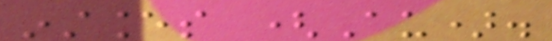instances (Au).
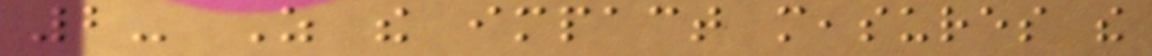2- As the impact measures the
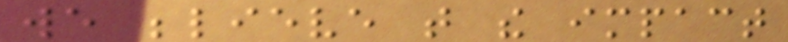we believe that the impact
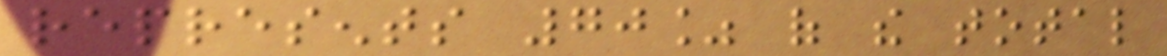represents 70% of the total
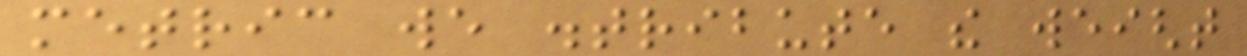metric we distribute the weight
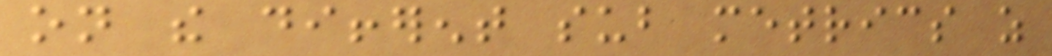on the different sub metrics as
